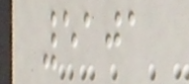5101
